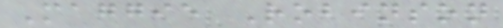Maggie Robinson
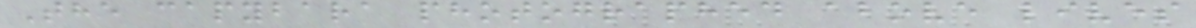The capybara photographed above lives
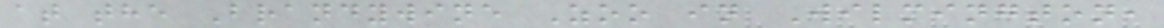at the Brandywine Zoo in Wilmington,
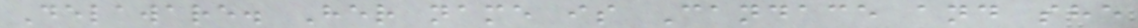Delaware. Her name is Candace and she
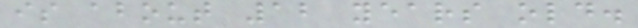is about 12 years old.
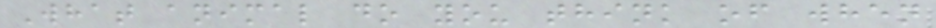What animal do you think of when
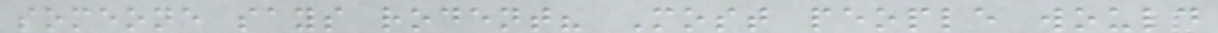someone says rodent? Most people would
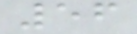56
